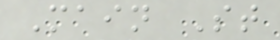Main St
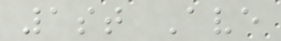1st Ave
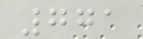771
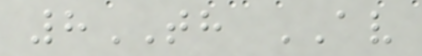8TH AV
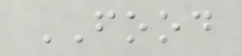FOOD
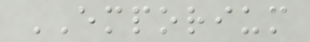EMPORIUM
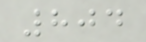804
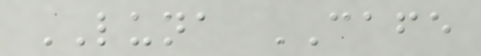LUNA CAFE
